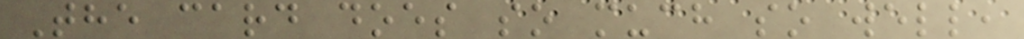The card does so much so well,
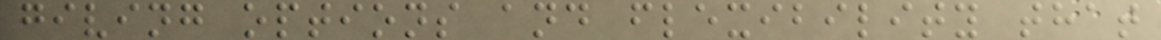giving options and flexibility that
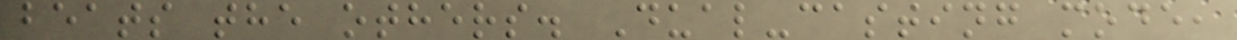beats the others. Dual-casting mode,
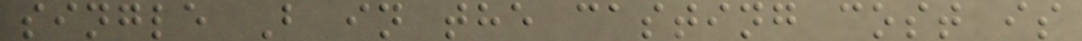single B in the casting cost is
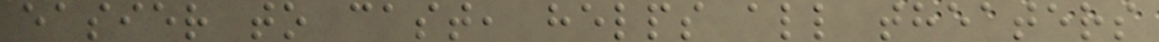easier to cast, helps all theaters
